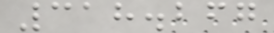318.267
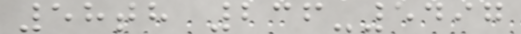58th 236-5497
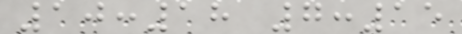10:18 7:15
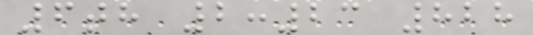6th 2:23 828
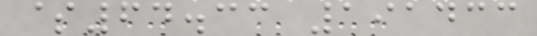$64.33 191433
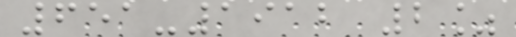651-1912 2%
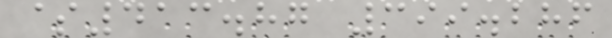$413.87 399.286
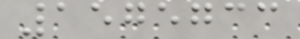1575733
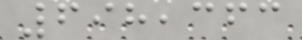698,363
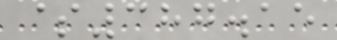$387.15
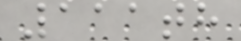111th
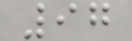97
